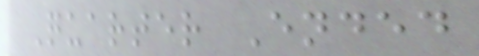Quarter Ended
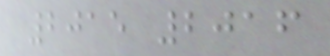2015 2016
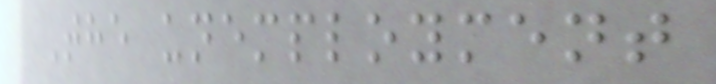The unemployment
